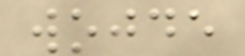wojde
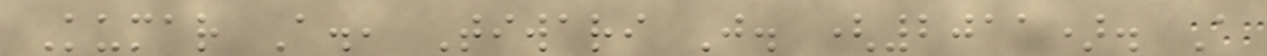Kumar A., Tiwari J. (2011). A
